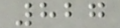827
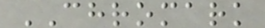CHROMARK
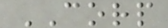CORP
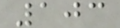103
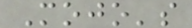Mojo's
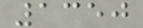1350
